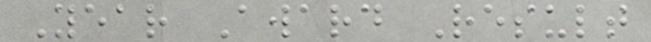Year Award Result
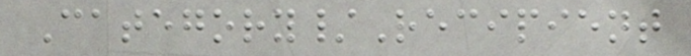Category/Recipient
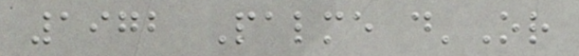1972 Palme d'Or
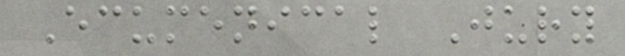Ecumenical Jury
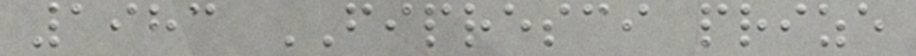1983 FIPRESCI prize
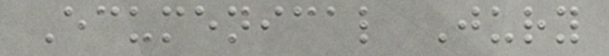Ecumenical Jury
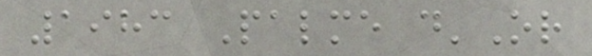1983 Palme d'Or
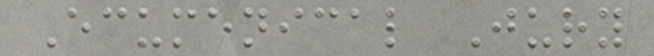Ecumenical Jury
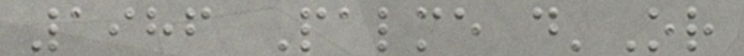1986 Palme d'Or
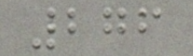276
